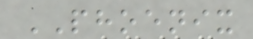PHOENIX
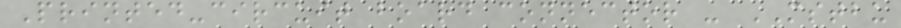Printed-circuit board connector - MSTBU
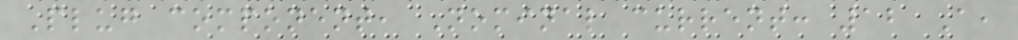Plug component, Nominal current: 12 A,
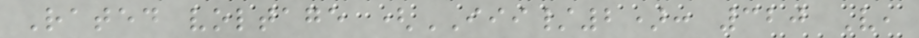Rated voltage (III/2): 320 V,
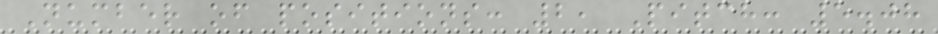Number of positions: 2, Pitch: 5.08
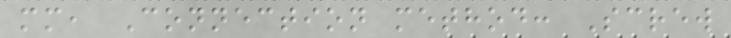mm, Connection method: Screw
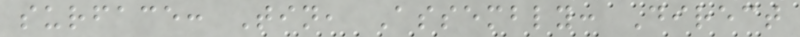surface: Tin, Assembly: Direct
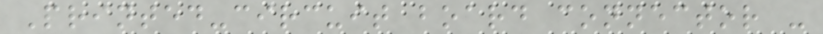Printed-circuit board connector -
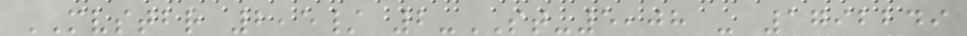MVSTBR 2,5/ 2-ST-5,08 - 1792249
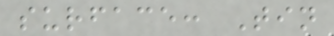surface: Tin
